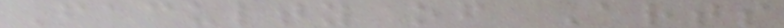Faculty of Arts
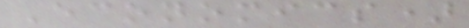Economics)
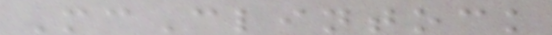McClintock
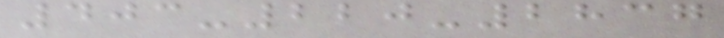403-220-2837
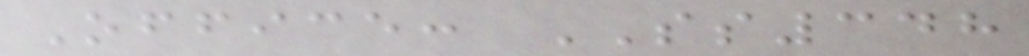Office: SS348
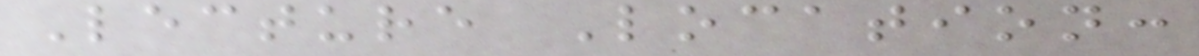Lecture Location:
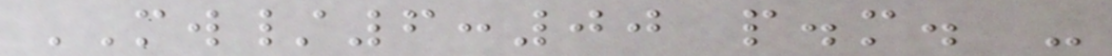MW/6:00 p.m. -
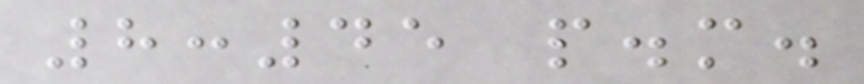8:45 p.m.
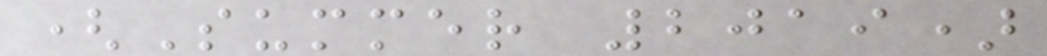(Summer 2019)
